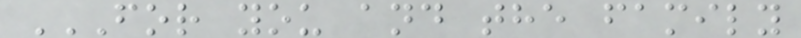FOR YOU AND THE FAMILY
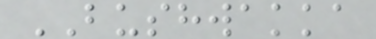BUSHWAKKA
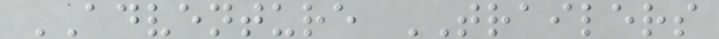ADVENTURE TRAILERS
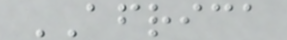AFRICA
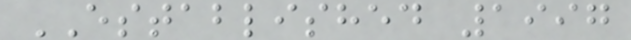ESTABLISHED 1997
